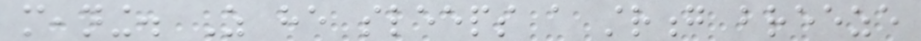meaning. As he sleeps a strong breeze
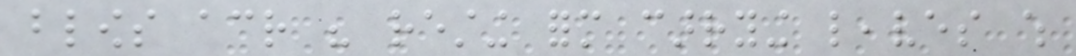blows across his resting form carrying leaves which
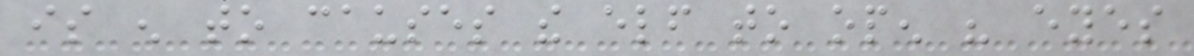is enough to causes the elf to open his eyes
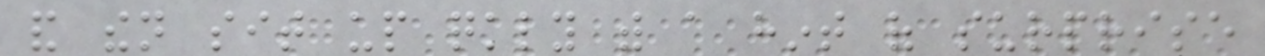and then sit up quickly with a hint of surprise
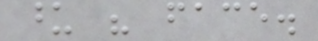upon his face.
